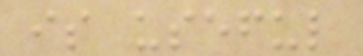is useful
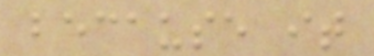because it
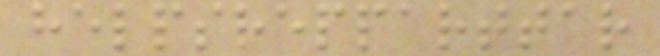helpsrepparttar
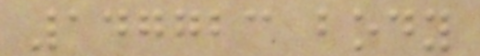147723 body
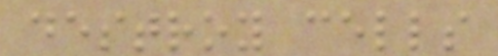destroy cells
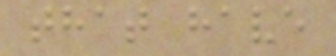that have
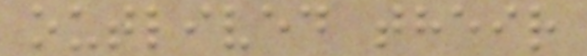outlived their
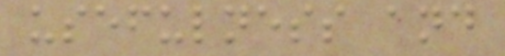usefulness and
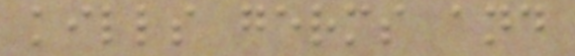kills germs and
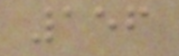156
